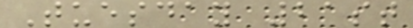Tuesday 21st
